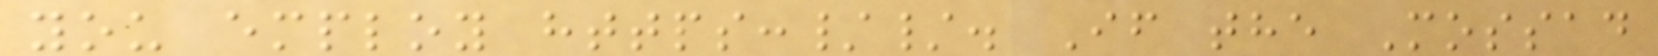you employ https://. If the Mossad
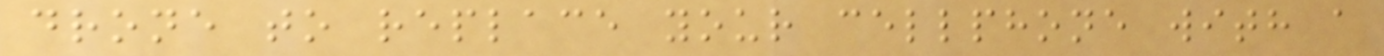drone to replace your cellphone with a
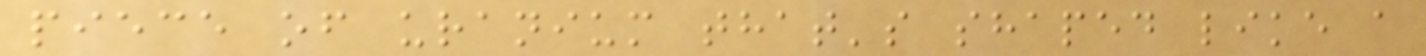piece of uranium that's shaped like a
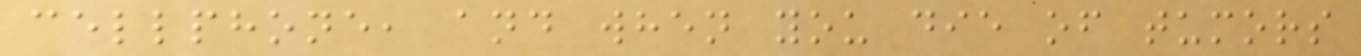cellphone, and when you die of tumors
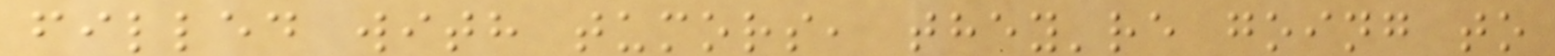filled with tumors, they're going to
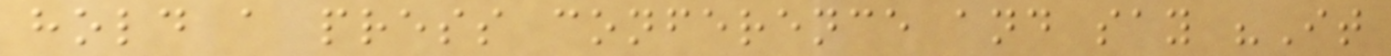hold a press conference and say "It
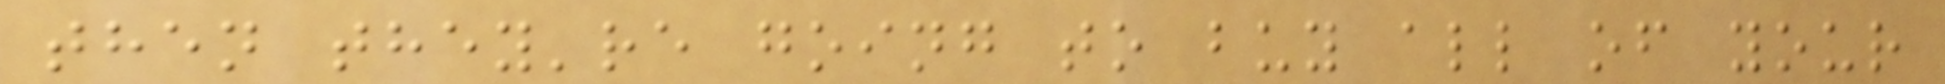then they're going to buy all of your
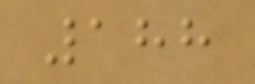188
